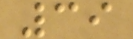39
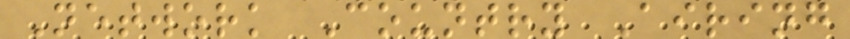Network Country Airing
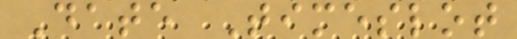Date Timeslot
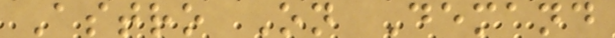Astro On Demand
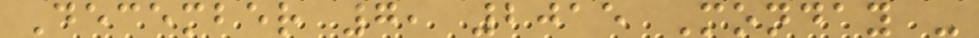December 7, 2015 Monday -
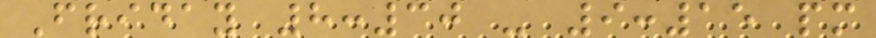Friday 8:30 - 9:15 pm
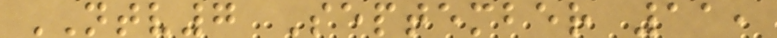NTV7 September 11,
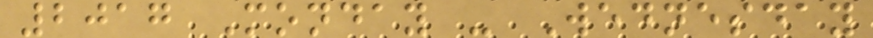2017 Monday - Wednesday
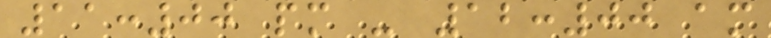11:00 pm - 12:00 am
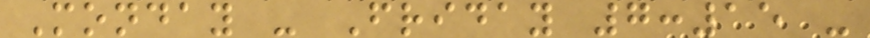Monday - Friday 7:15 -
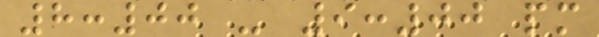8:00 - 9:00 pm
